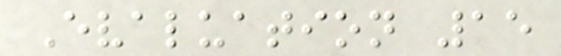Evaluation 15
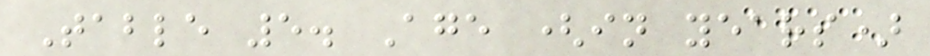Table 5. Age (in years)
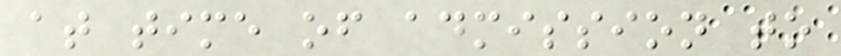at time of admission to
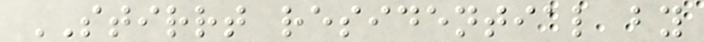STIRRT residential by
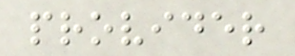provider
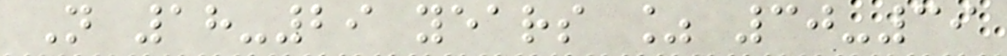N 18-29 years % 30-39
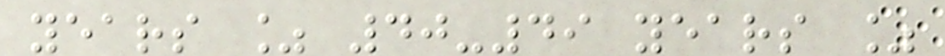years % 40-49 years %
